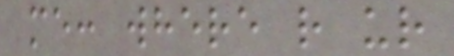me: where r ur
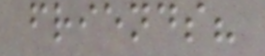friends?
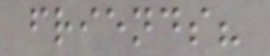friends?
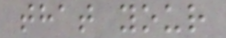that your
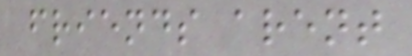friends arent
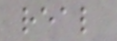real
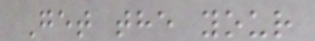Get the your
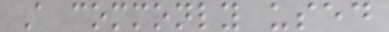A commonly used
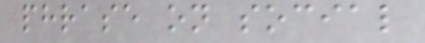phrase on social
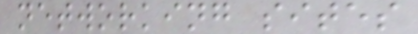networking sites
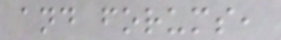and forums,
